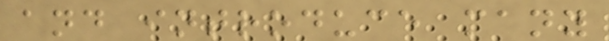and introduce many
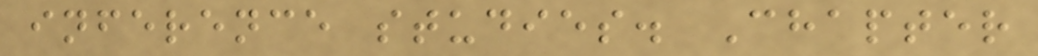inference studies. Chapter
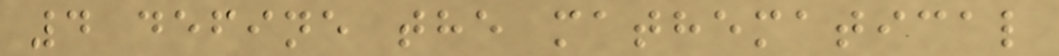4 define the mathematical
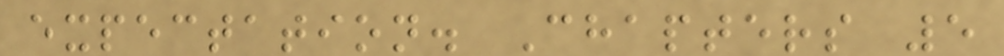expectation. Chapters 5
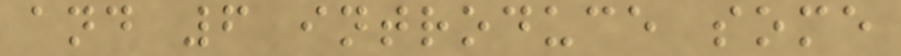and 6 introduce some
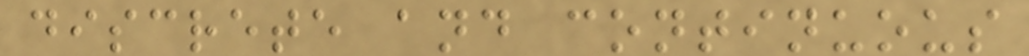discrete and continuous
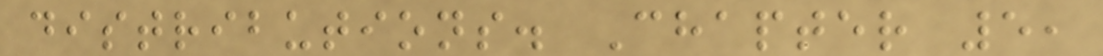distributions. Chapter 5,
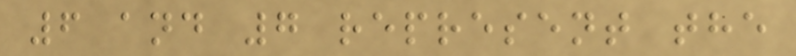6 and 7 represent the
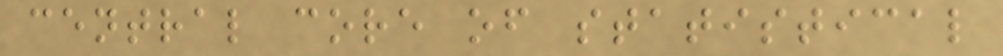central core of statistical
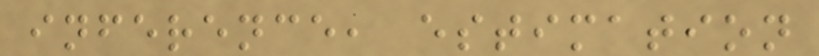inference, estimation
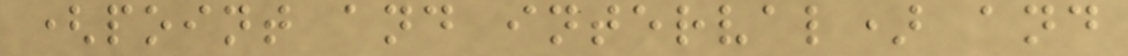(point and interval) and
